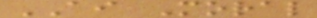AI Moral
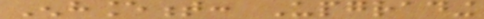Enhancement: Upgrading
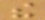the
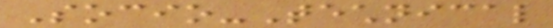Socio-Technical
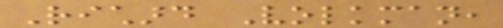Richard Volkman,
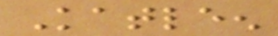Katleen
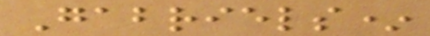Gabriels*
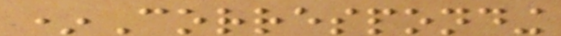*Corresponding
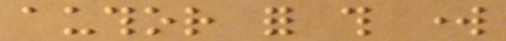author for this work
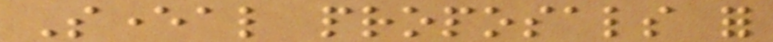Several proposals for
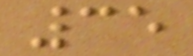35
